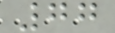77
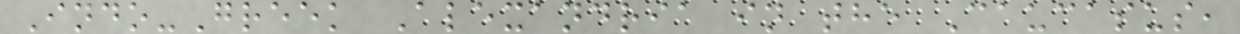Indo-Greek Alexandria in the Caucasus,
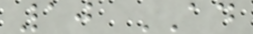10 AD
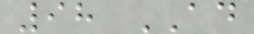98 AD
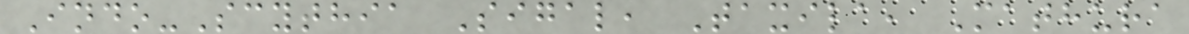Indo-Scythia Sigal, Taxila, Mathura
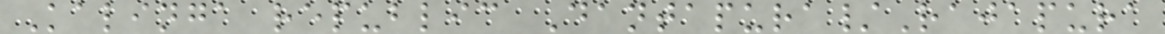Kalinga republic Dantapura/Rajapura
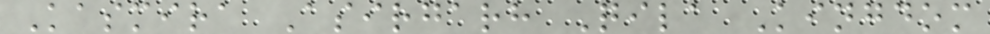Kasmira Asirgarh Qila Kingdom
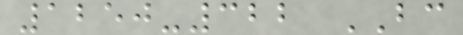1250-322 BC
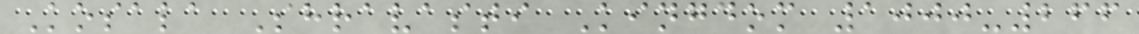Kosala Shravasti Kingdom 1000-266
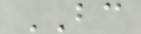BC
